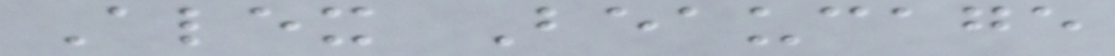Alex Beaucage
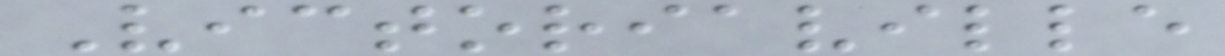Victoriaville
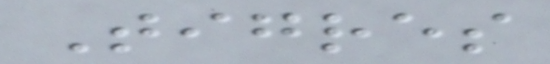Tigres
